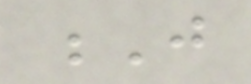J
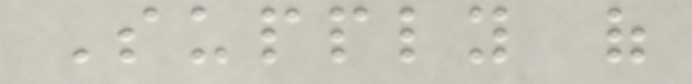Supply of
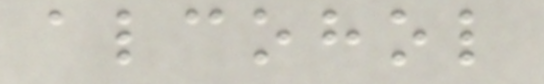alcohol
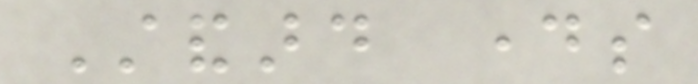Standard days
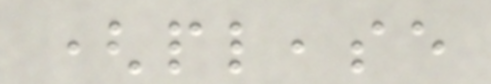(please
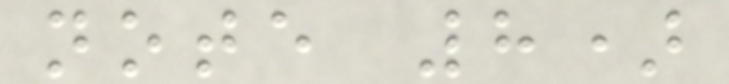note 8)
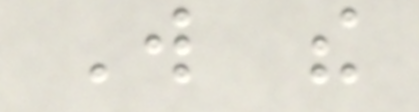Will the
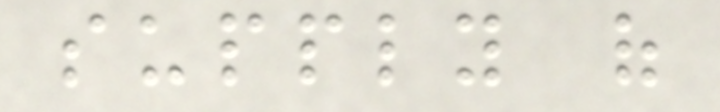supply of
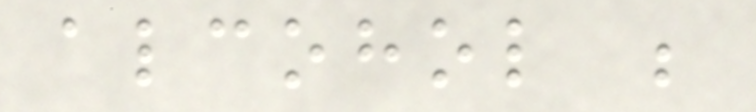alcohol be
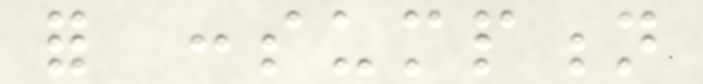for consumption
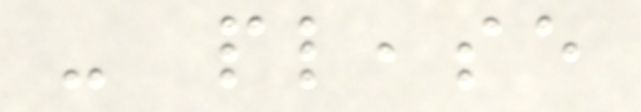- please
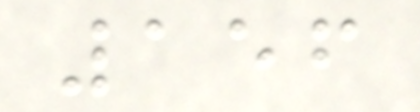156
